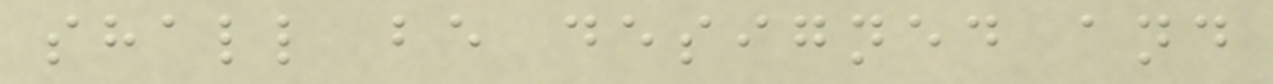shall be designed and
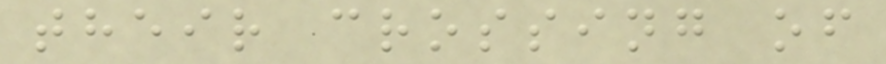their crossing of
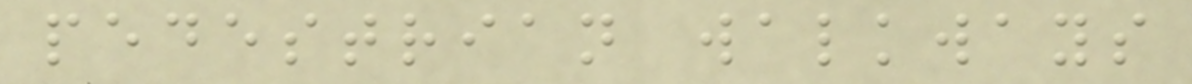pedestrian walkways
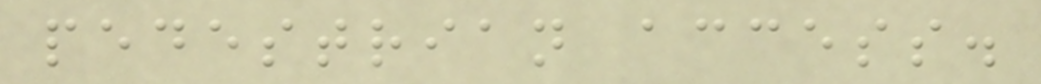pedestrian access.
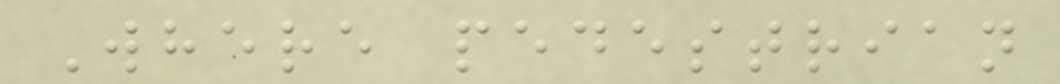Where pedestrian
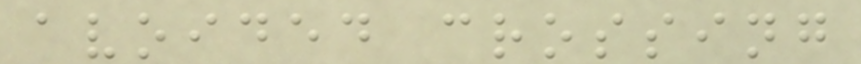avoided crossing
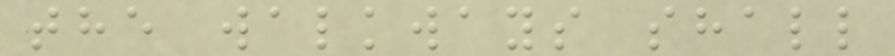the walkways shall
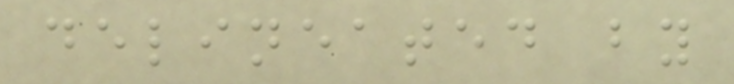delineated by
